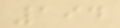194
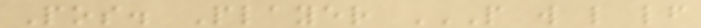Pos. Player P W L LF
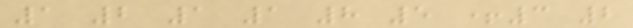1 2 1 1 8 5 +3 2
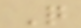Q
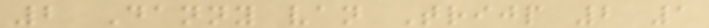2 Danny van Trijp 2 1
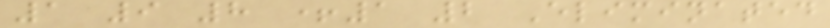1 9 8 +1 2 Eliminated
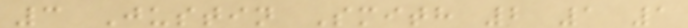3 Justin Smith 2 1 1
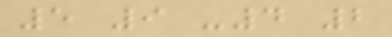5 9 -4 2
